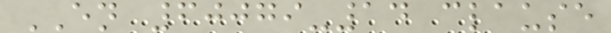EN 60079-14 clause
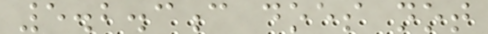5.2.3c does not
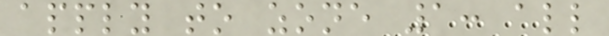apply to zone 1: all
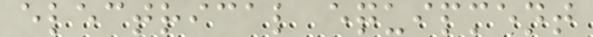electrical equipment
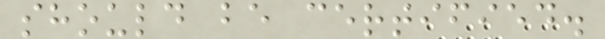should be certified.
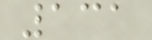131
